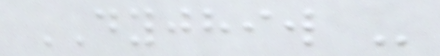DYJHIW -
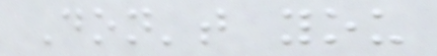Don't you
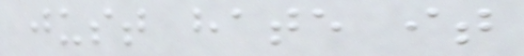just hate it
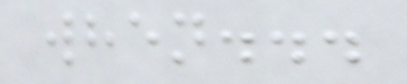when...
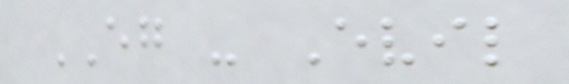EG - Evil
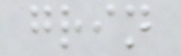grin
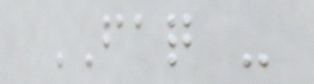FAQ -
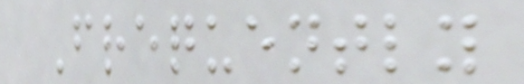Frequently
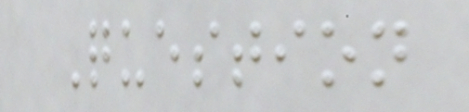Question
